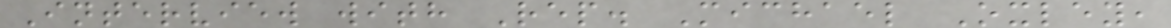Interview with Rep. Michael Oxley,
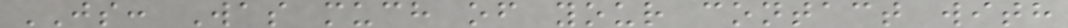JS: Was much of your contact with
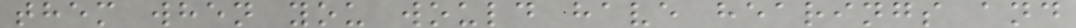them when you would have hearings and
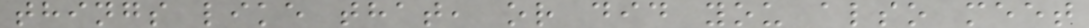things like that, or did you also meet
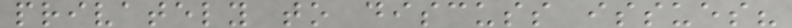privately to discuss issues?
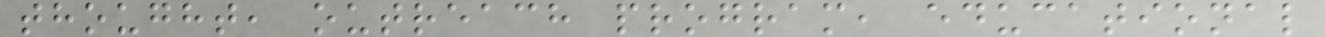thought, outreach program, educational
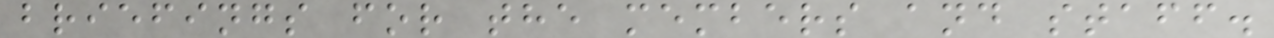briefings for the members and staff.
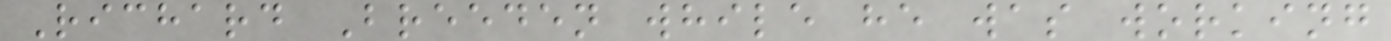Richard Breeden while he was working
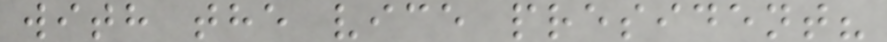with the vice president?
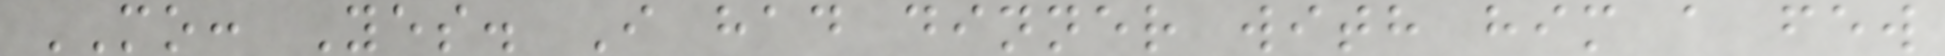MO: Yes. I had dinner with him a few
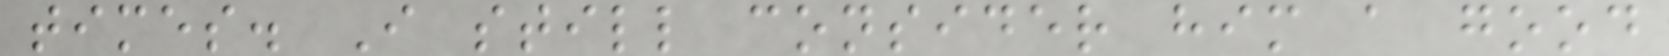times. I still consider him a good
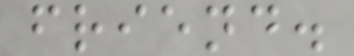friend.
